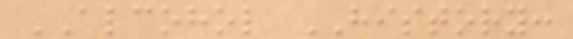ALCOHOL HISTORY:
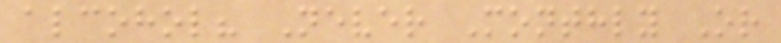alcohol? Never Monthly Or
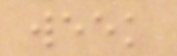week
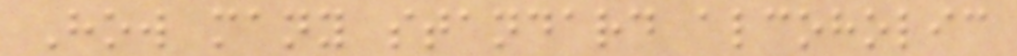How many standard alcoholic
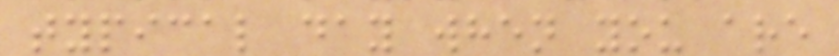typical day when you are
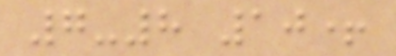7-8 10+
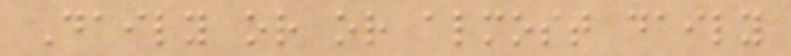Daily or or almost daily
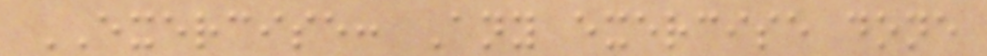EXERCISE: Any exercise done
